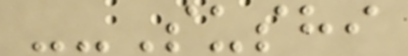--Sushi
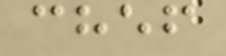chef
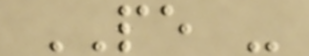PE -
